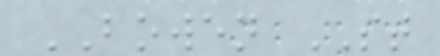BOWEN ST
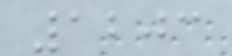1203
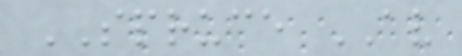SPRUCE AV
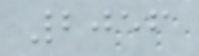2056
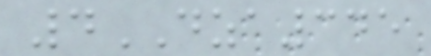4DZA345
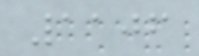1106
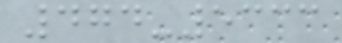474-5333
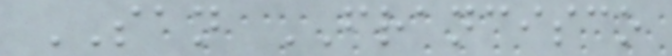SAN FRANCISCO
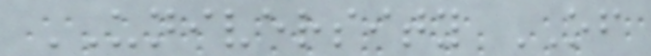UNIVERSITY OF
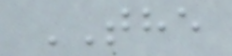THE
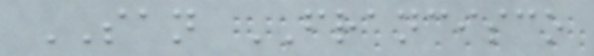SAN FRANCISCO
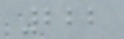222
